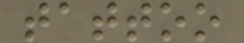tattoo
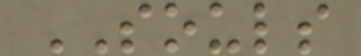SOULS
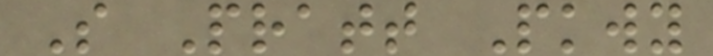S Pratt Pkwy
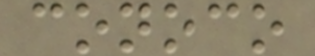conoco
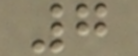7
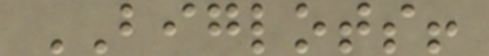BIGLOTS!
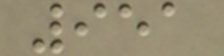951
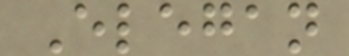Elegan
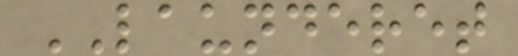LAUNDERET
